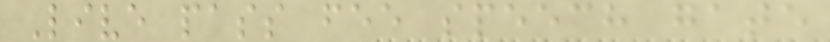Live pass fee speech gate
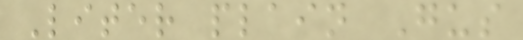Liter plain Gus
